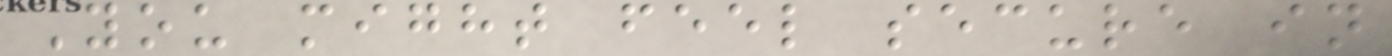You might feel secure in
